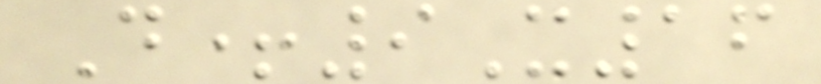D+9X16
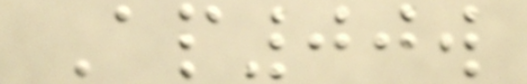Ap00w
